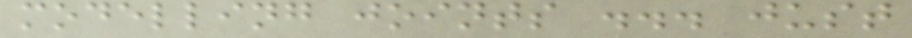modelling joints ... just
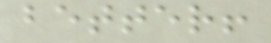better!
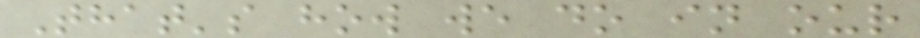That's how we do in our
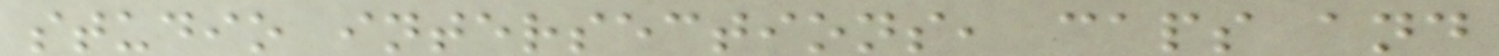studio intersections, caps and
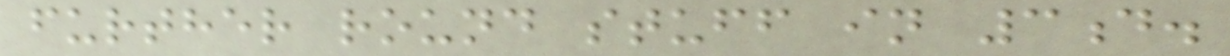further round stuff in 3d.
